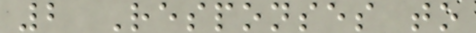2 Responses to
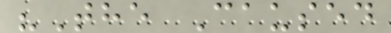"The Caused
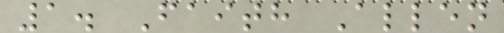1. Faith Allen
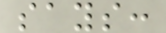says:
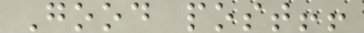Good post!!
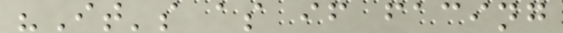"It's as if facing
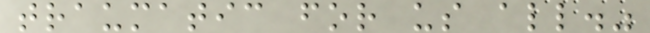traumatic for us all."
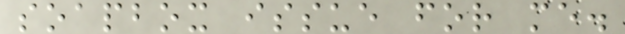soapbox issue for me.
